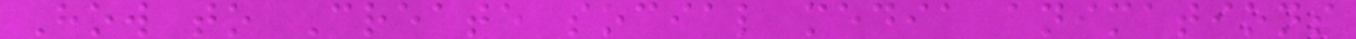How to Create social media animations
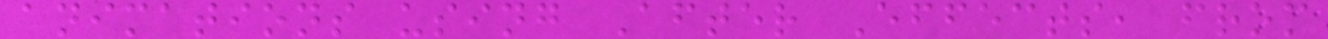animations using After Effects, from
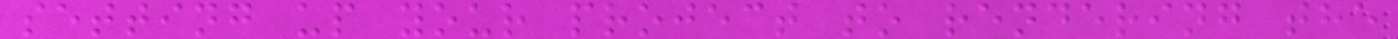setting up your project to rendering the
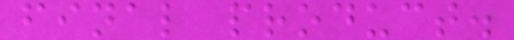final product.
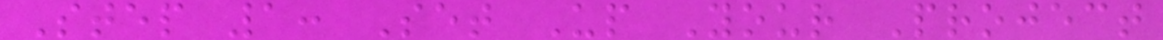Step 1: Set Up Your Project
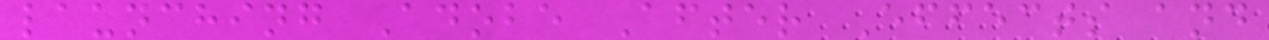launching Adobe After Effects and
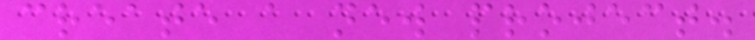create a new project.
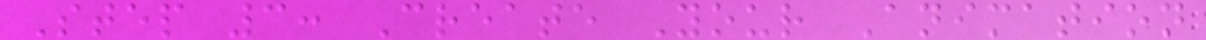Step 3: Create Your Animation
